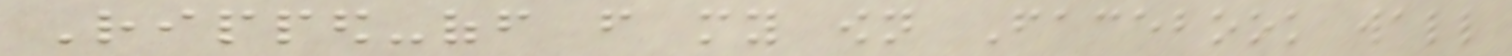Ripped-off from my own Facebook wall
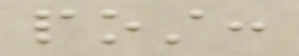post:
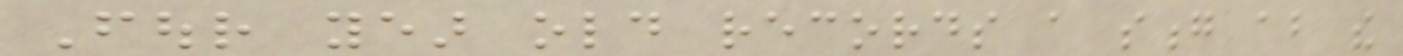Four year old records a song about the
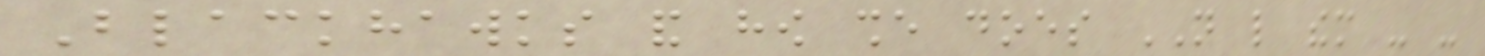Blackhawks and how she does NOT like them - -
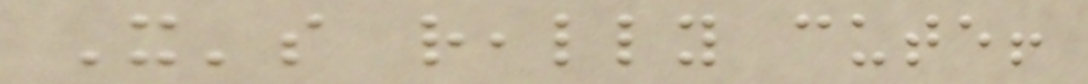It's really cute!
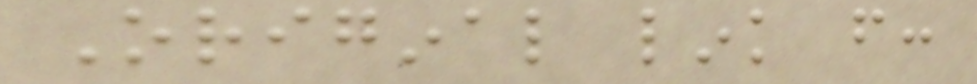Original link from:
